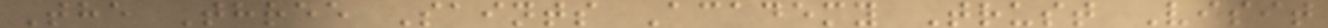The Three Saints Academy Trust Visit
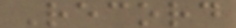Record
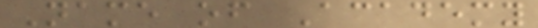Name of Academy
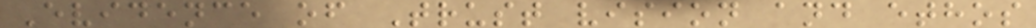Evidence of Trust vision and ethos
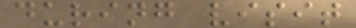during visit
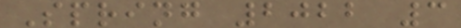Spring 2022 3
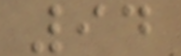94
